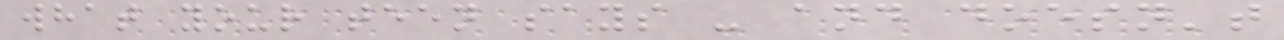what your teen says - and doesn't
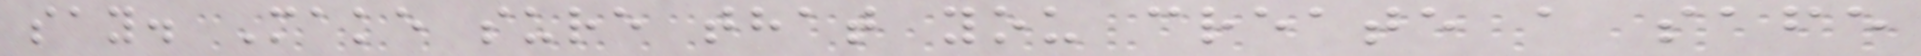say. Make sure that you create a safe
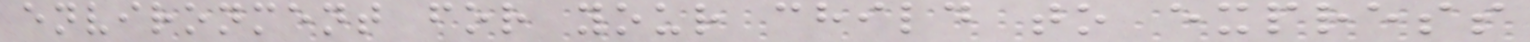environment for your child to express
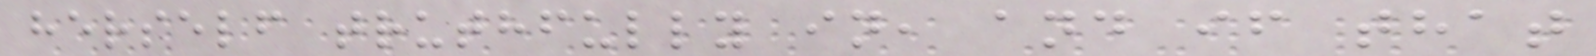herself truthfully in, and if that
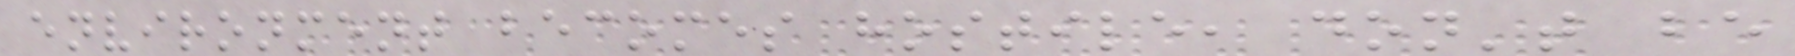environment becomes hostile, don't be
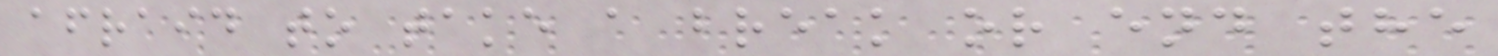afraid to take a break or end the
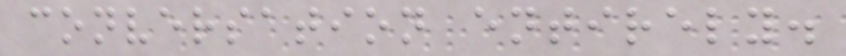conversation entirely.
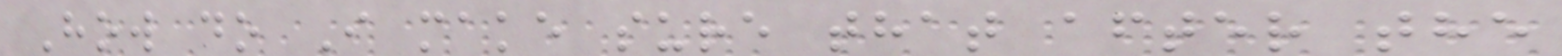How do I make sure that after the
